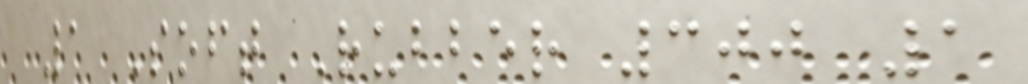1 Soft Rubber 300 1
